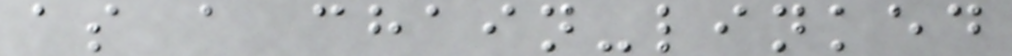as a chain-linked
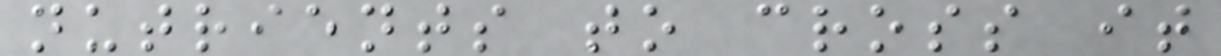nutrients to cross it
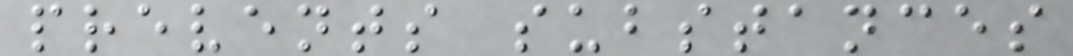prevents substances
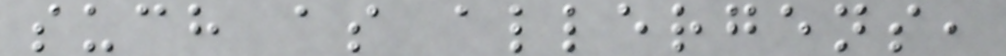such as allergens,
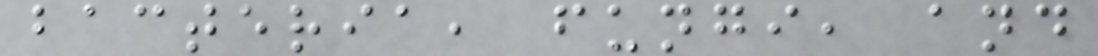bacteria, fungi, and
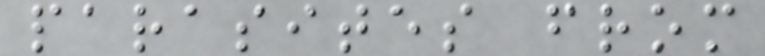parasites from
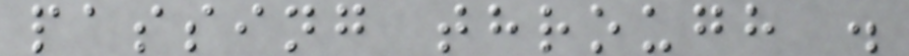passing through .
